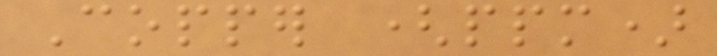Copper (ppm)
